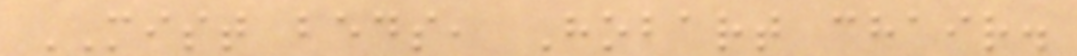MIST beds, Hobart chair.
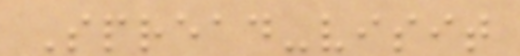Spread-visit
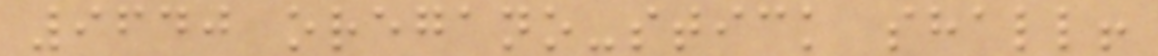9640 oregano-stick shall!
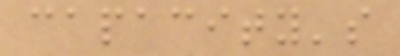capacity's
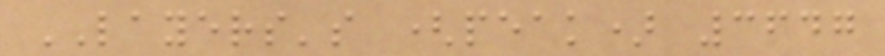LAYERS's (peak) 3647
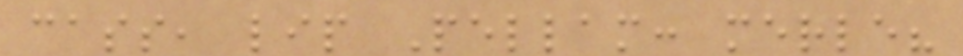cass, lip Pellam: merle?
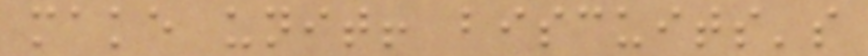make unit! biscuits's
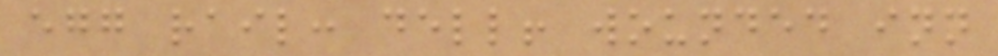egg rail: dell! wounded inn
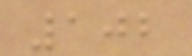102
